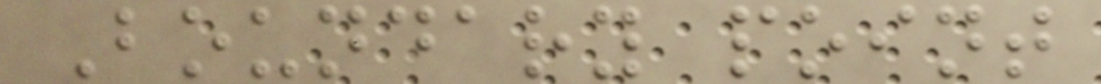Boundary point
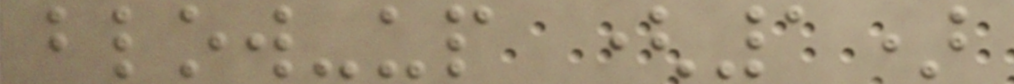blow-up (1)
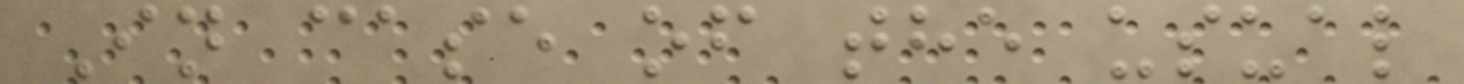In case of the usual
